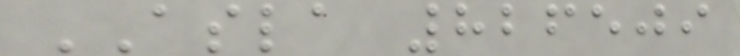ASLA 826509
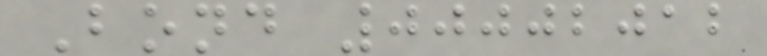Bond 00002012
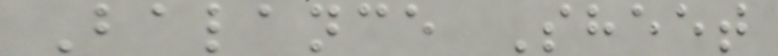Balance Sheet
